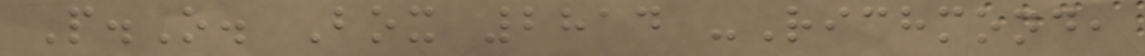P.O. Box 2814 -Richmond,
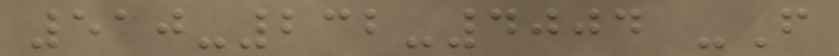510-232-4004 -F
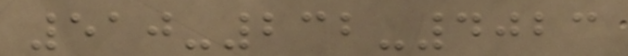510-232-4023
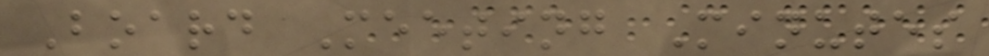Board Meeting Minutes
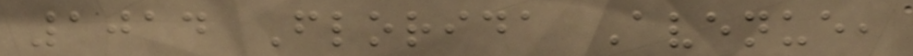1014 Florida Avenue,
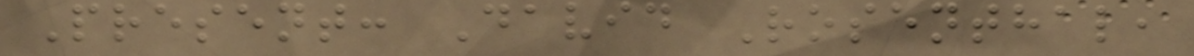Present: David Rosenthal,
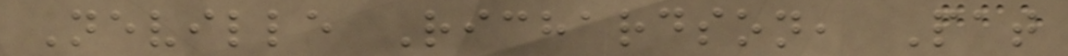Neville Richardson, Pat
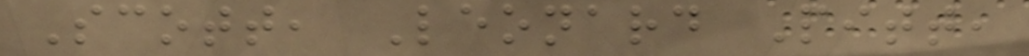Scott, Leonard Pitt,
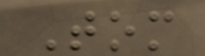Tom
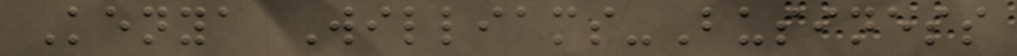Kenya Williams-Business
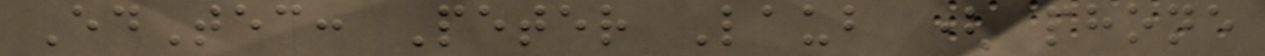EdTec: Peter Laub ( phone
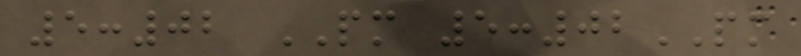5:02 PM 5:02PM
